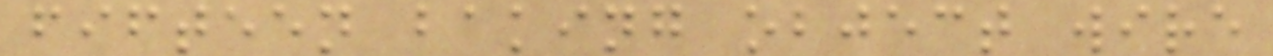fifteen baking object wire
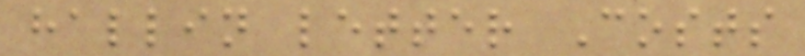hallin letter Costs
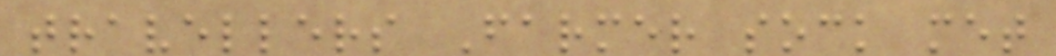travellers Farmer sock met
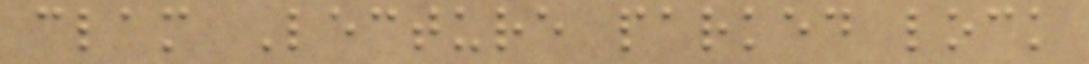clam Lecture parked lock
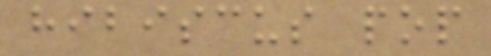hibiscus pop
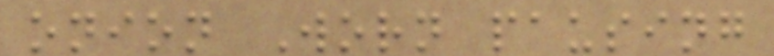onion Worn pausing
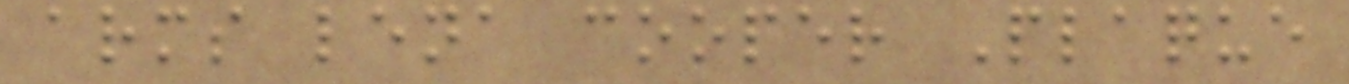arms lena cooper Plaque
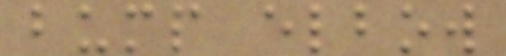bump elbow
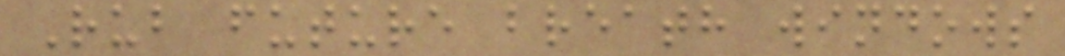Rub future breath windows
